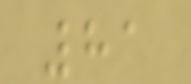81
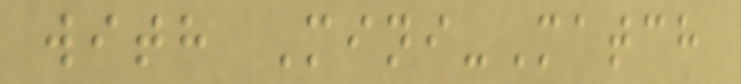with Mini-Match
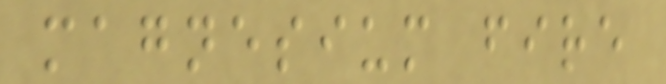magnesium fire
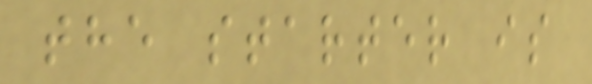the starter is
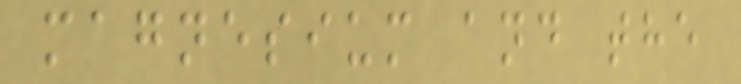magnesium and the
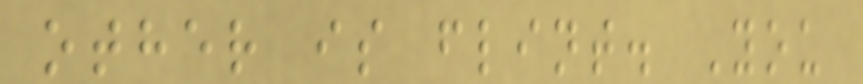other is flint. You
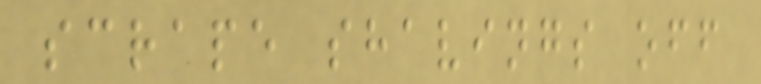scrape shavings off
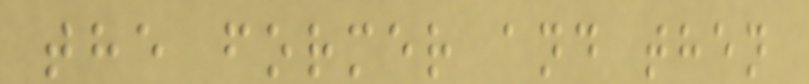the former and then
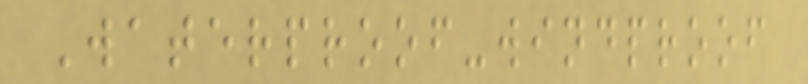Waterproof-windproof
